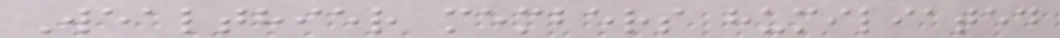Wealthier members humiliated
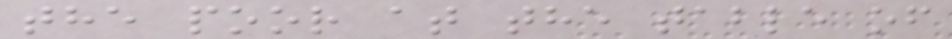the poor at the table of
